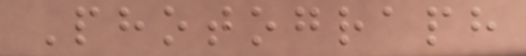Photograph
